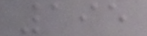195
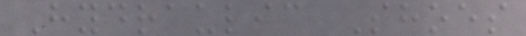Hydraulic Shoes
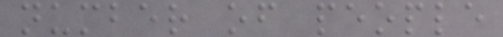number of people
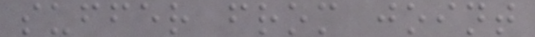suffer from joint
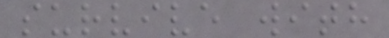survive with
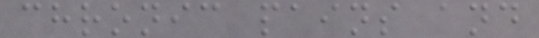chronic pains and
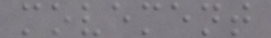movement
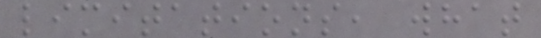limitations, what
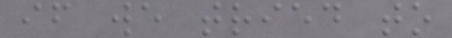if we tried to
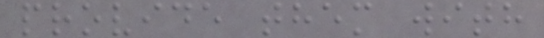provide them with
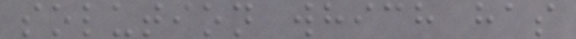solution which has
